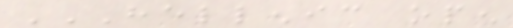HELLENIC OPEN
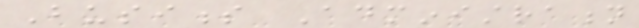Business Administration
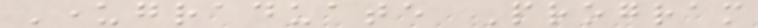Undergraduate Program
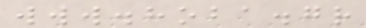www.hoba.gr
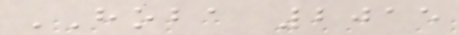HOBA 2015
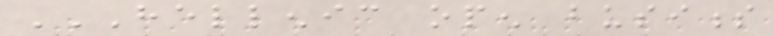HELLENIC OPEN BUSINESS
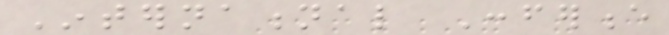International Conference
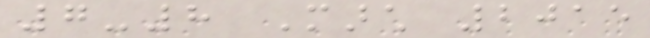7-8 March 2015
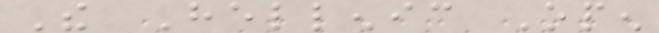The Hellenic Open
